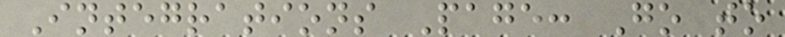Integrations Page: Go to
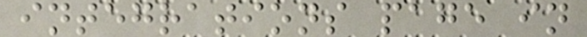integrations page in
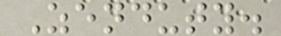Zenduty.
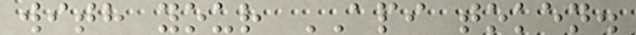with your API token.
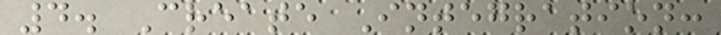4. Create Integration:
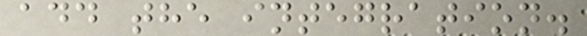add the integration.
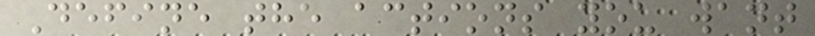Define the actions you want
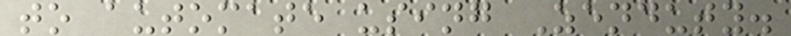to automate using Zenduty.
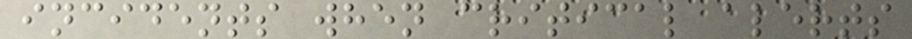incidents when critical alerts
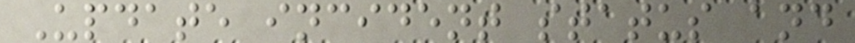Update incident status and
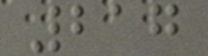217
